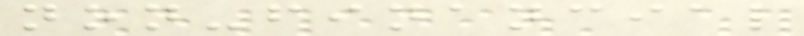non-financial
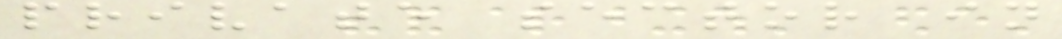private sector in
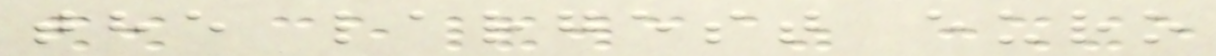the largest euro
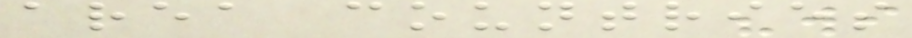area countries
